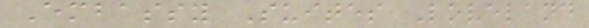Embassy Suites Loveland
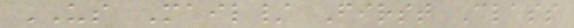US Mail/ First Class
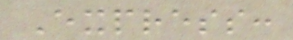Express:
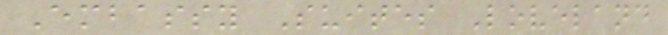Embassy Suites Loveland
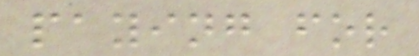paying for
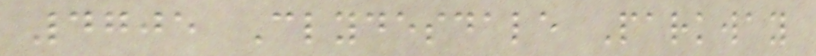4705 Clydesdale Parkway
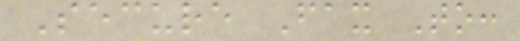Secure Fax To:
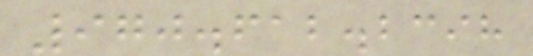970.612.2398
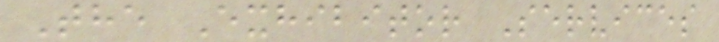The Exhibitor Services
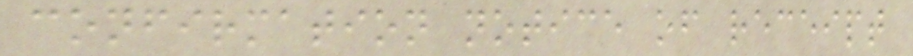confirmation notice of receipt
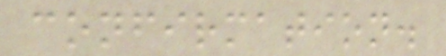confirmation.
